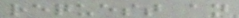request an
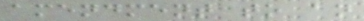amendment to an
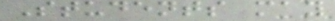Students may
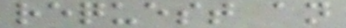request an
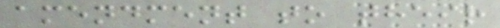amendment to their
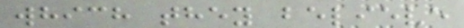which they believe
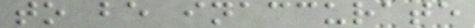to be inaccurate
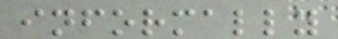informally
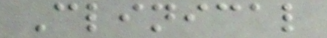Clinical
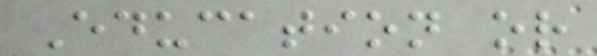Education or
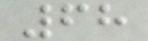68
